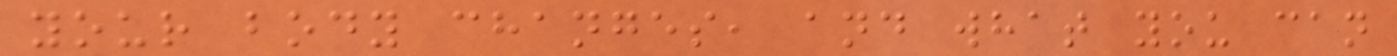your body changes, and what you can
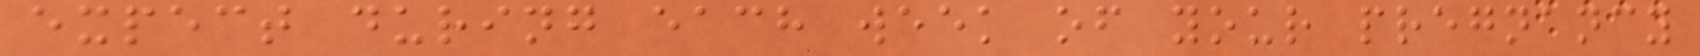expect during each week of your pregnancy
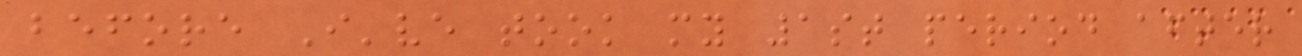before I've took my 1st period after
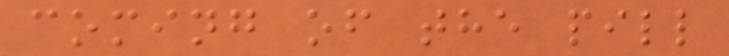coming of the pill
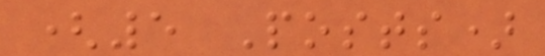(5 Posts)
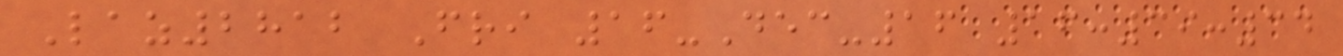Laz2812 Fri 16-Dec-16 16:39:34
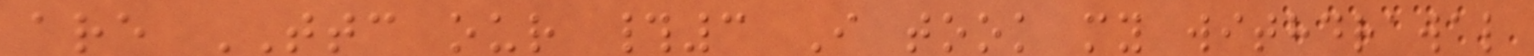are TTC our #3 I took my withdrawal
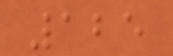125
